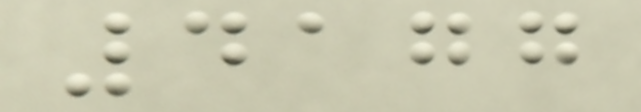4177
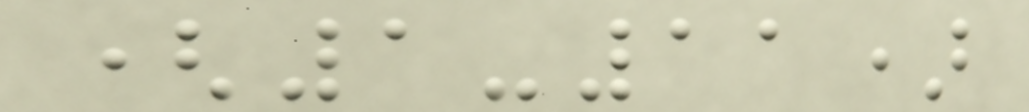(1-11)
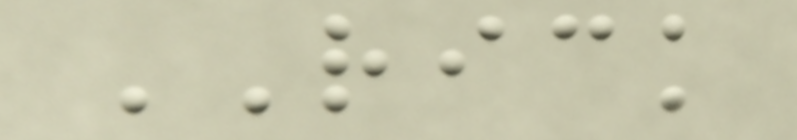RICK
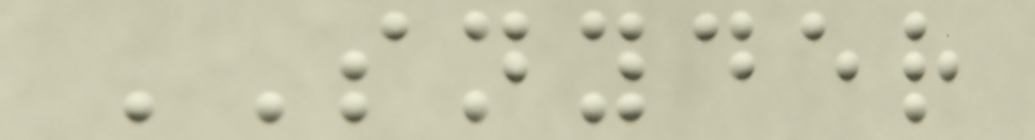SNYDER
